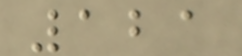121
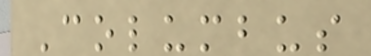Columbus
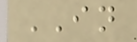IN
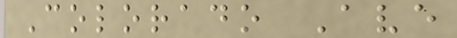Colorado Ave
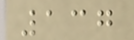137
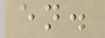en.
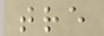tre
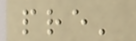pre'
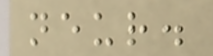neur.
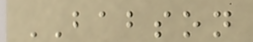BABSON
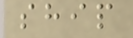ship
